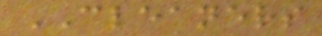CLEANERS
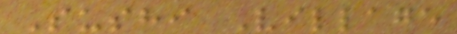Sushi Village
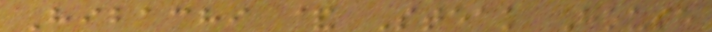Hibachi & Steak House
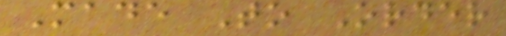Made To Order
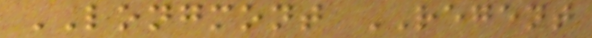LONGMONT REGENT
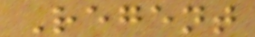Regent
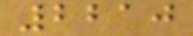2210
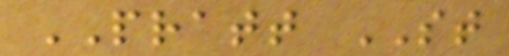PRATT ST
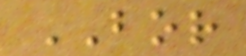BOR
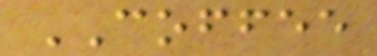COFFEE
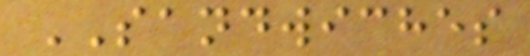SANDWICHES
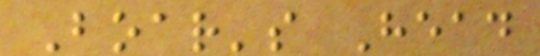Boar's Head
